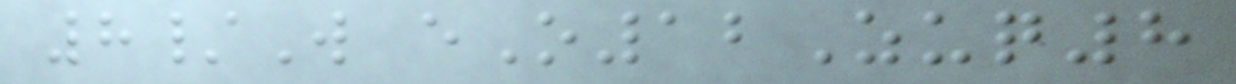8/W eO12Zuq8
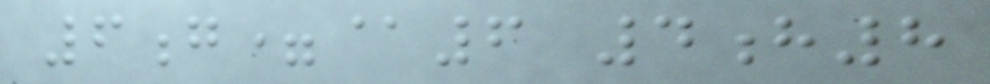6g=@6 4h8
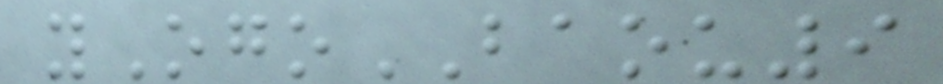yOgoBAOU9
